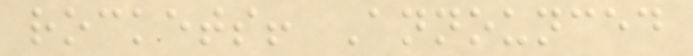rockets! Announced
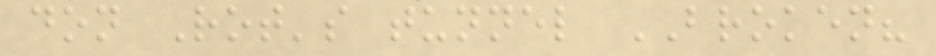don Rot's tunnel BROKEN?
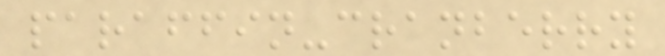paraffin-cranberry
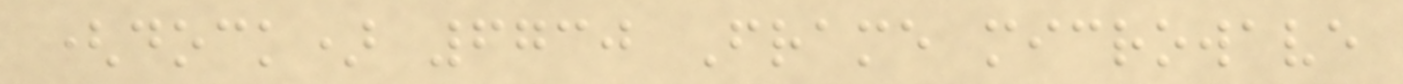(dock) 6730 Frame microwave
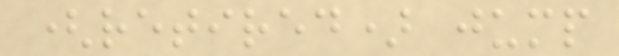(retired) jump
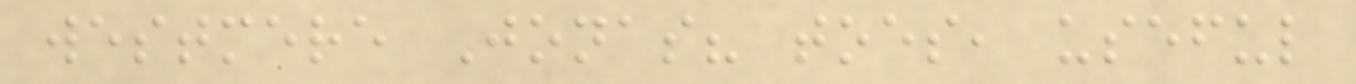westmere Jonas? toes, useful
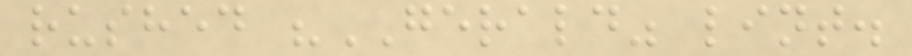rushed "GERALD" lint.
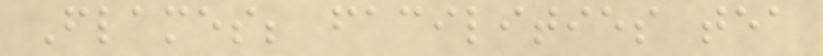Flames; facilities tea
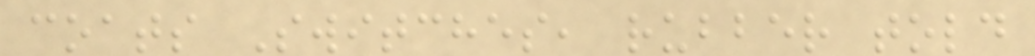coats Switches, rubber told
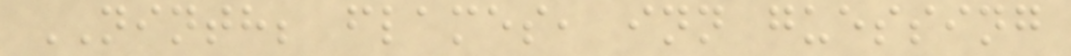NINTH; flames, inn guessing
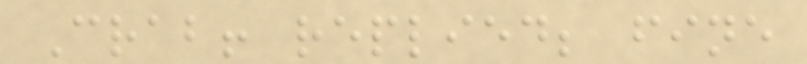Crab! replied; fine
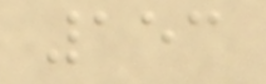153
